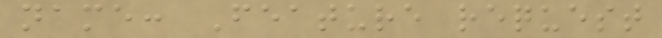name: Feature request
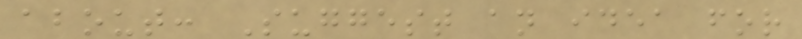about: Suggest an idea for
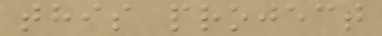this project
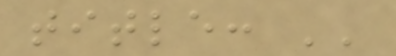title: ''
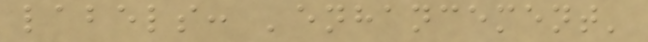labels: 'enhancement'
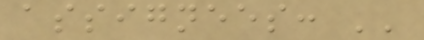assignees: ''
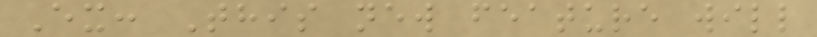Ex: This new feature will
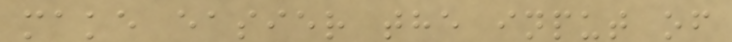make easier the input of
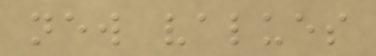new values
